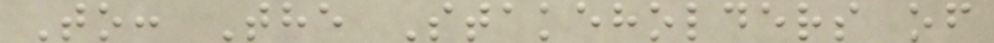To: The Stakeholders of
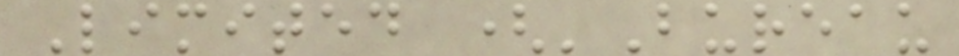Limited ('Bureau
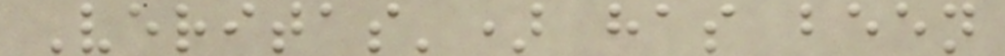Veritas') has been
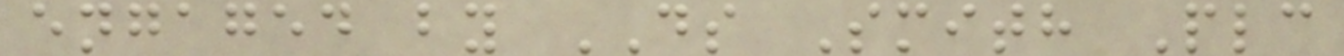engaged by DS Smith Plc
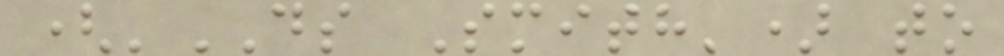('DS Smith') to
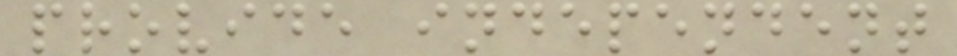provide independent
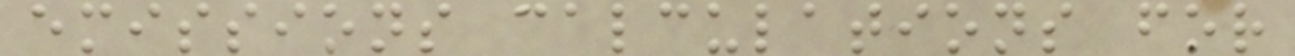emissions calculations for
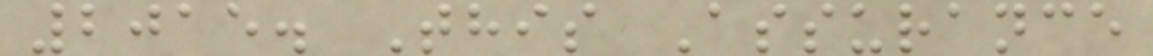2015. This Assurance
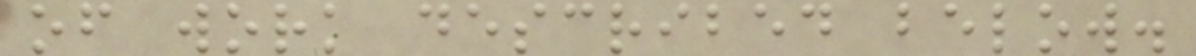of work described below.
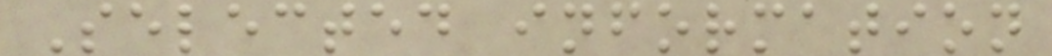Selected information
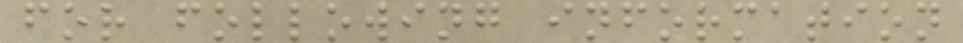for following information
